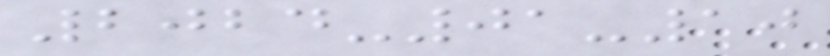2024-01-10
